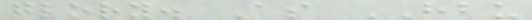glory. As HBU
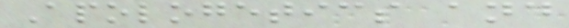Apologetics and
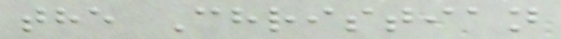the Christian
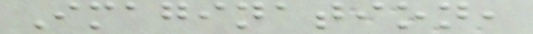Imagination,
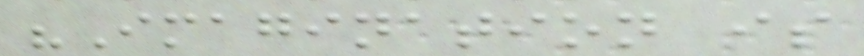"Imagination is
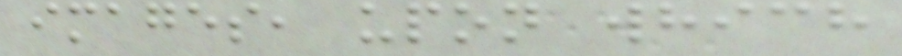images, upon which
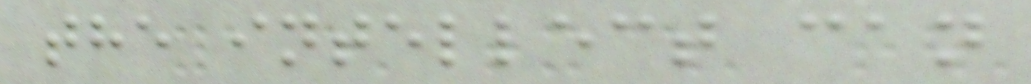the intellect can
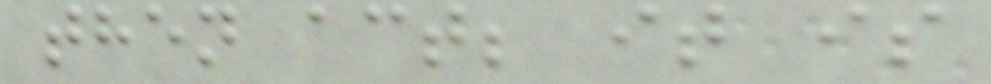then act; it is
